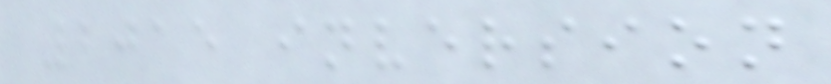2015 inversion
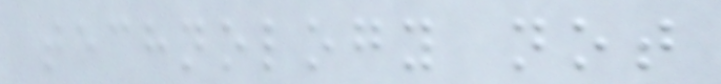technology not
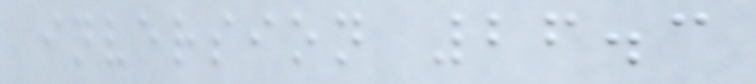inversion 26.3
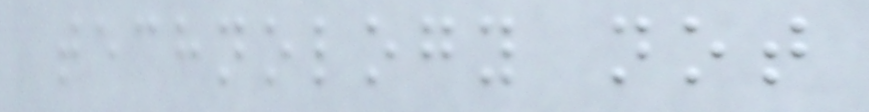technology not
